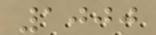1000
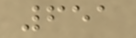651
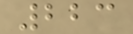223
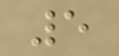5
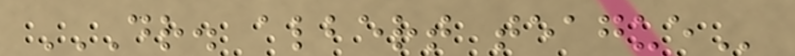DR. ALBERT TEAGUE
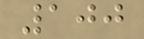100
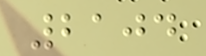2104
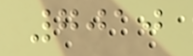7010
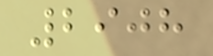2908
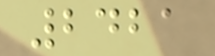2421
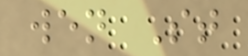wen St
